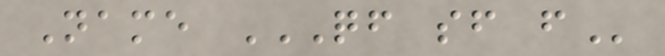Name QF SF F
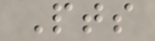Pts
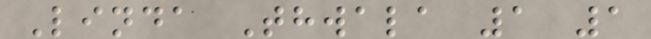Linda Thwala 1 1
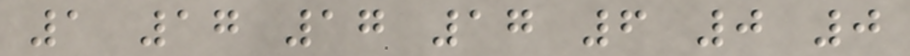1 17 17 17 6 0 0
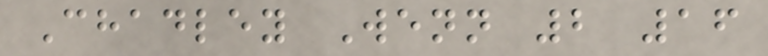Chadley Wenn 2 16
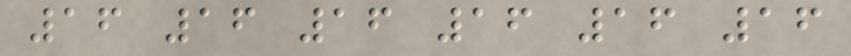16 16 16 16 16 16
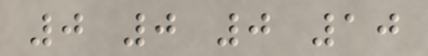0 0 0 10
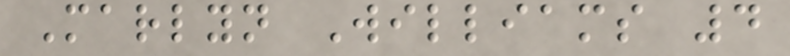Marlyn Williams 4
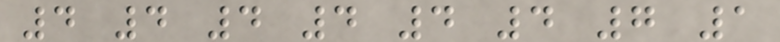4 4 4 4 4 4 7 1
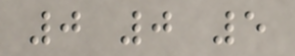0 0 5
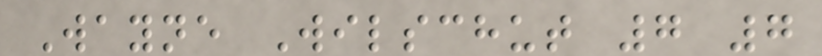Wayne Wilschut 7 7
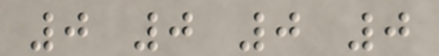0 0 0 0
